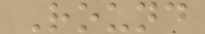Round
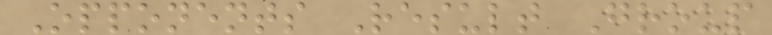Opponents Result Group
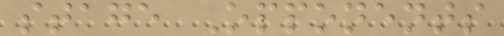stage Opponents
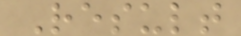Result
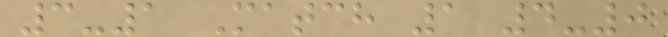3-1 Match 1 4-0
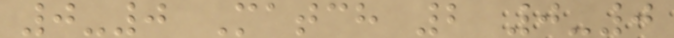0-0 Match 2 0-0
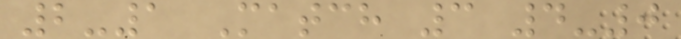2-1 Match 3 4-0
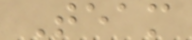Team
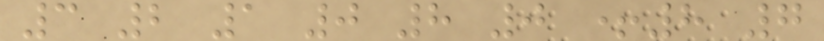3 2 1 0 8 0 +8 7
